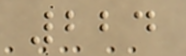224
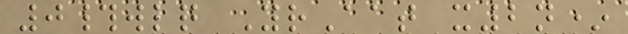0#wlq YrAat x2n*
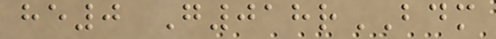he0 G018rBDM
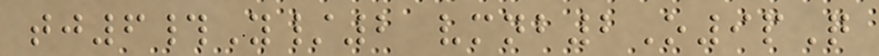tj6#Y/2 vmnb2O9pQ
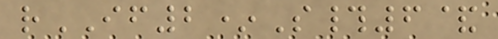rIF2*S#6&
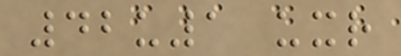42u1 uxr
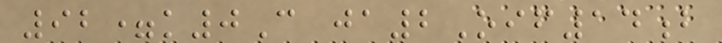92=k0C ja2Oif14b
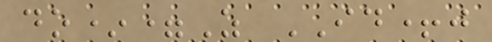do*=Z ID+j
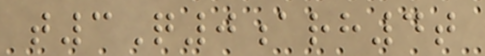t3Q0arh4t
